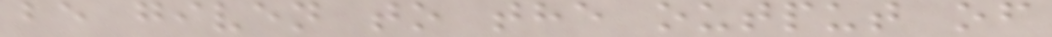be given to the output of
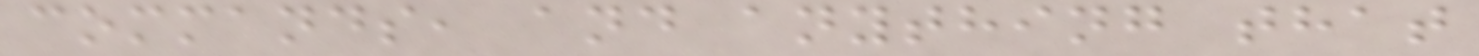commands, and anything that
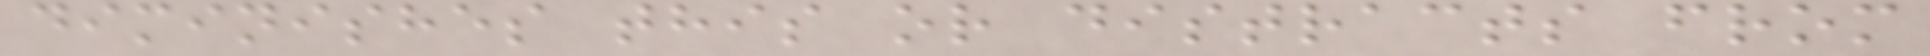diminishes this or distracts from
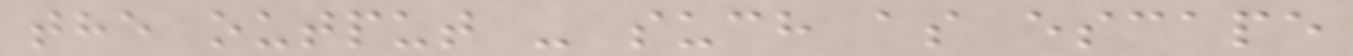the output - such as escape
